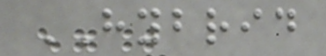HYBRID
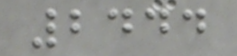2444
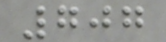707
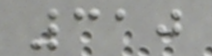310
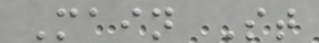Main St
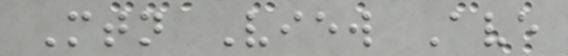Mtn View Ave
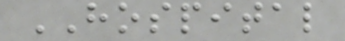HOSPITAL
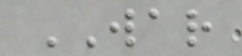WAR
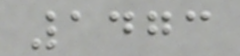1473
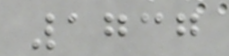1737
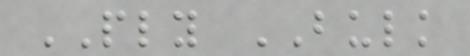PLY BULK
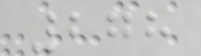278
